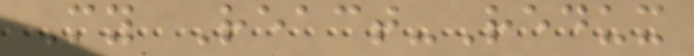My React-Redux
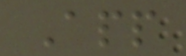App
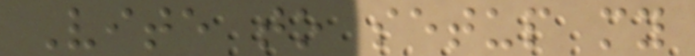Vite to setup my
